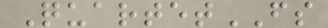QuartetFS
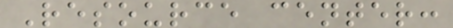Resource center:
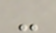-
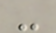-
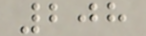208
